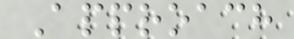Approach
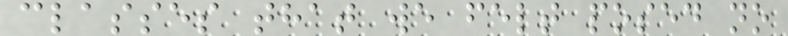classes that we felt posed no
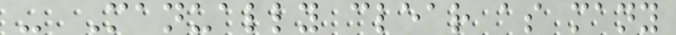- Manually clear as many
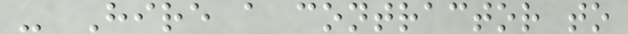- Hire a contractor to
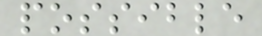possible
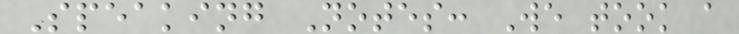Speaking Notes: We took a
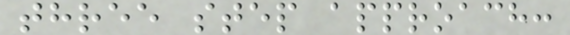three step approach:
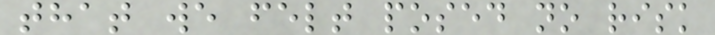that we felt posed no risk
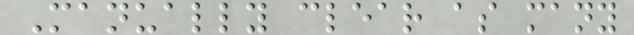Manually clear as many
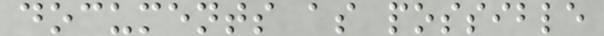documents as possible
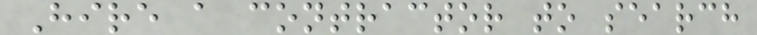Hire a contractor to search
